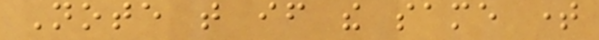Note that if the same time
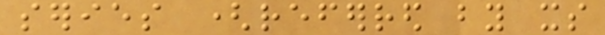series (referred by its
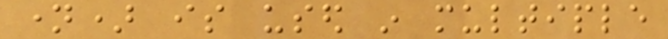name) is used in multiple
